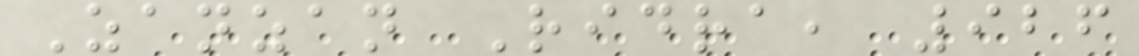Zanzan Ridra, 926
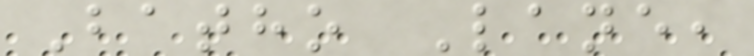Batho Lane,
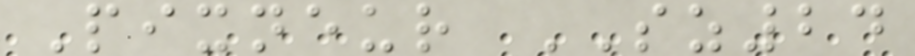Pixneur SZ24
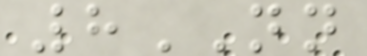8NN
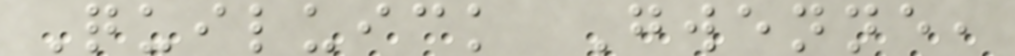Quiluick Gwenne,
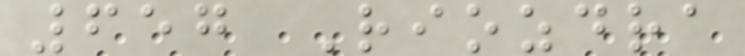657 Riozdra
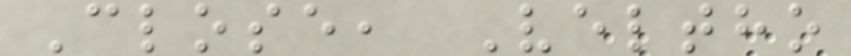Close, Veltho
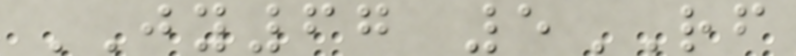JY67 5RF
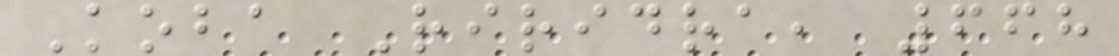Koba Riridra, 668
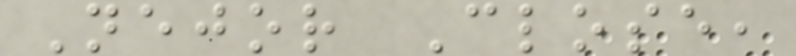Nejor Close,
